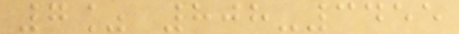7% 808-3455
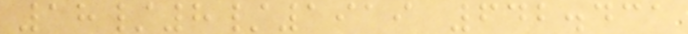18/8/1919 642.431
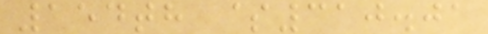154th $310.01
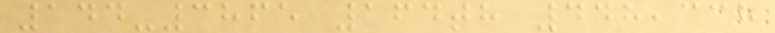144-3865 164th 448,338
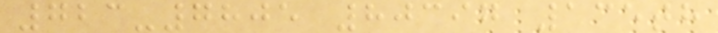723-7805 80397 135th
